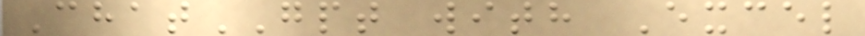ChatGPT with Excel
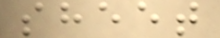sheet
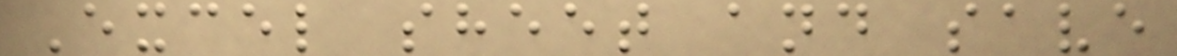Excel sheet and save
